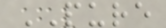PURE
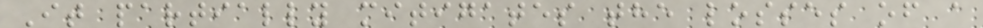It partially mitigates the losses of a
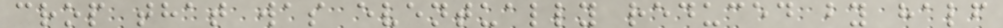crop that was eventually reduced by half
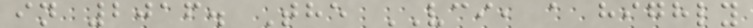in 2016. The VCI, a highly
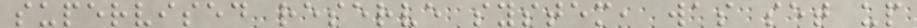supervised reserve system, was set up
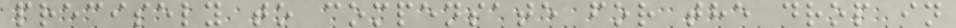precisely to compensate for the drop in
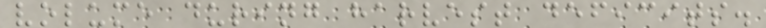volume during harvest deficits.
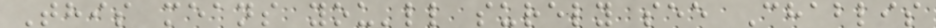This means you'll surely see Chablis
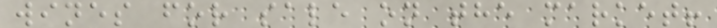wines for sale on the market!
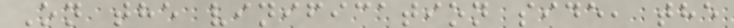On the vinification side, the
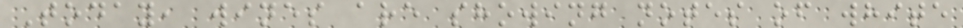Today, wines are showing notes of white
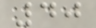40
